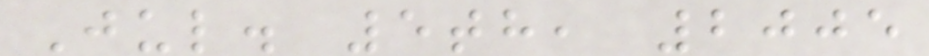Jul. 5th, 2005
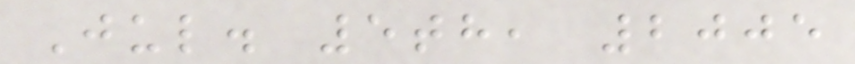Jul. 5th, 2005
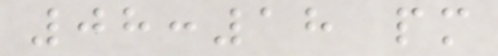08:18 pm
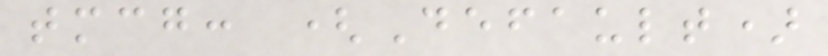tmcg: (Default)
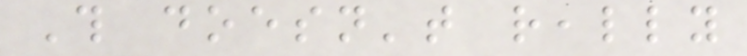This doesn't really
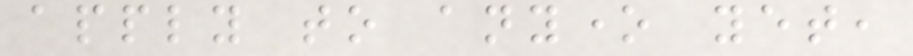apply to anyone yet,
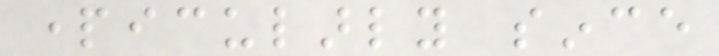particularly since
